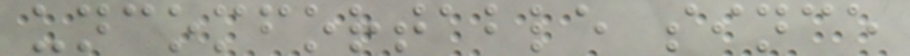uncomfortable since
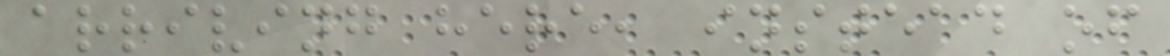arriving here, instead of
